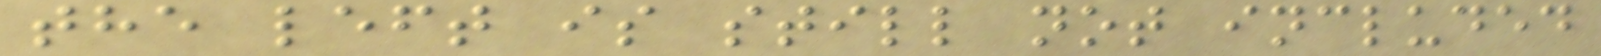the left is still not included
